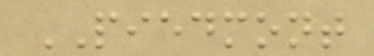PIEDMONT
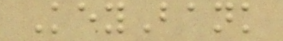KeyBank
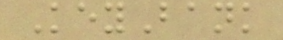KeyBank
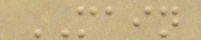MAIN
